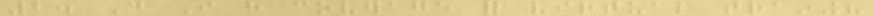2. Do I have coverage for virtual training?
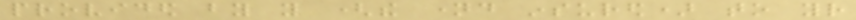provided by you (the named insured) to your
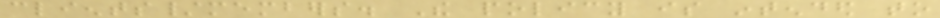clients/members. The policy is intended to
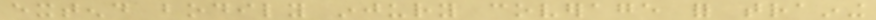extend bodily injury coverage for training
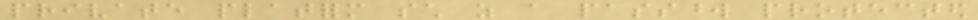private platform such as a password protected
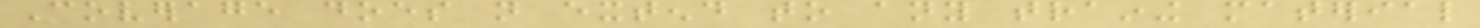Coverage does not extend to any training material
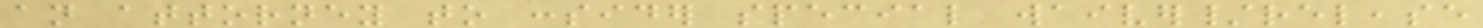an attorney to consider special waiver/release
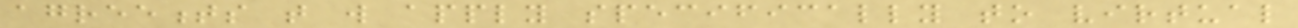agreements that will apply specifically to virtual
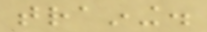training.
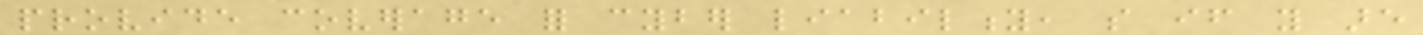provide coverage for cyber liability, so if you are
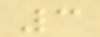3
